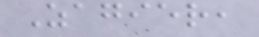Zagier,
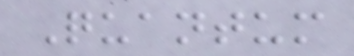Quantum
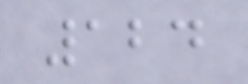124
